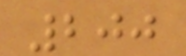200
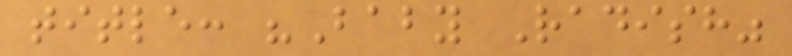title: "Baby Radish"
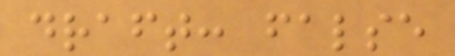draft: false
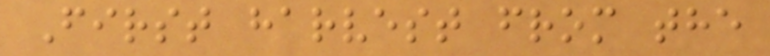First harvest from the
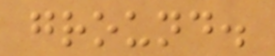ground.
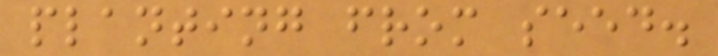planting from seed.
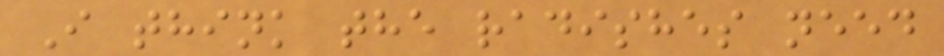I think the radishes need
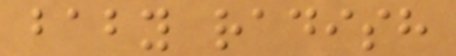baby radish
